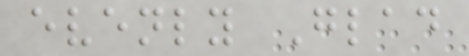evenly Glad
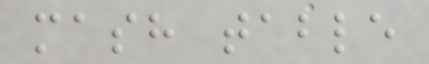mash table
